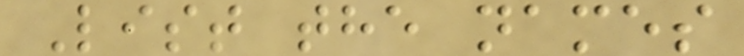List the names
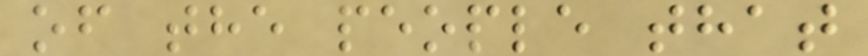of the people that
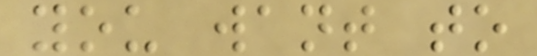you want to
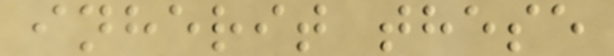inherit these
